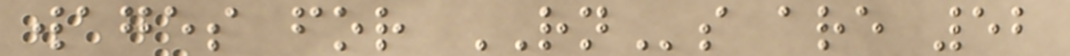wages for RNs are 52
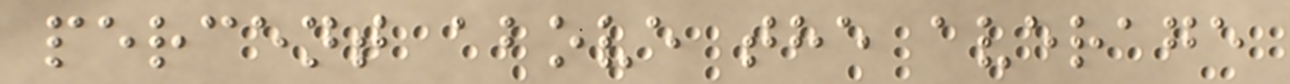percent above the average
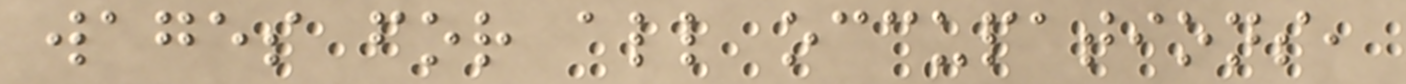wages for all occupations,
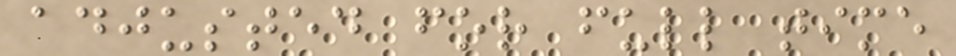adjusted for full time
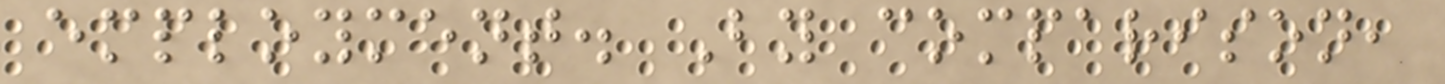employment. By comparison,
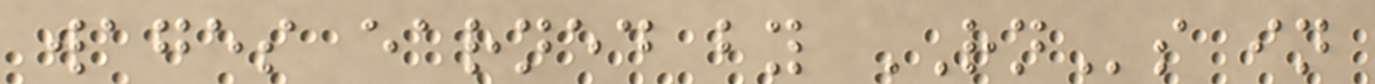wages earned by RNs in
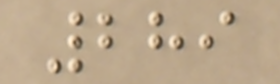289
